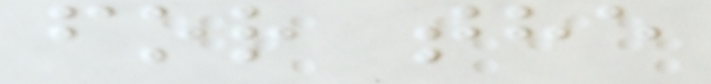for the
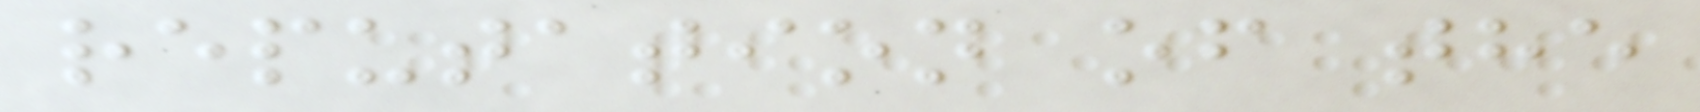reputation of the
